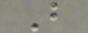B
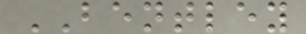BENTLEY
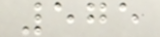575
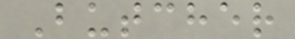Butcher
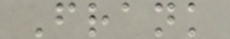Frank
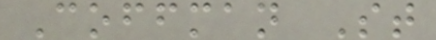Coffman St
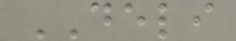DELI
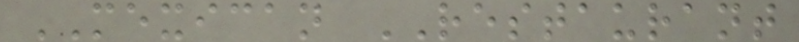MEXICAN RESTAURANT
